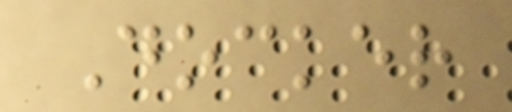Docker
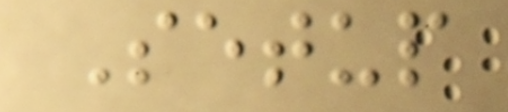Setup
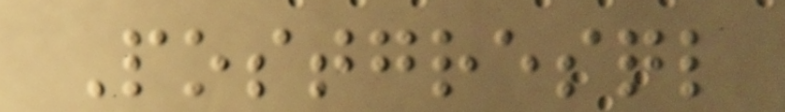Postgresql
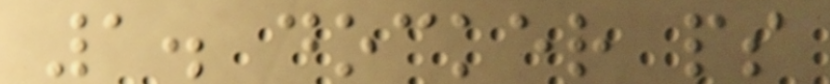1. docker ps
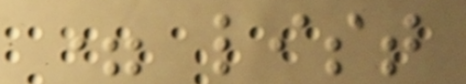= list
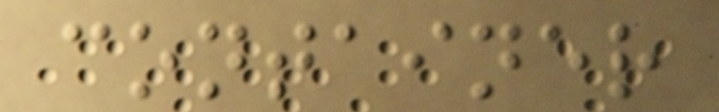container
